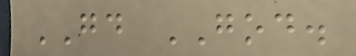GOOD GOD.
